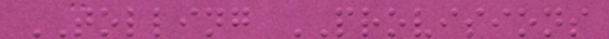TOLLING PROVISIONS
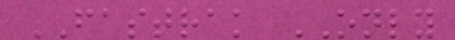FASTRAK ONLY
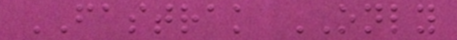FASTRAK ONLY
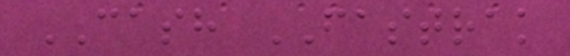CASH FASTRAK
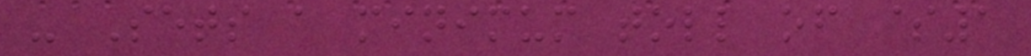- Sets a minimum toll of $1
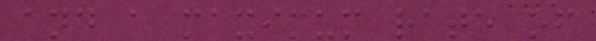and a maximum rate of
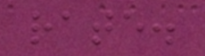rate.
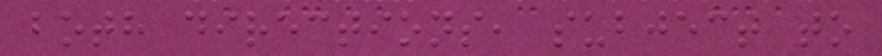both directions, subject to
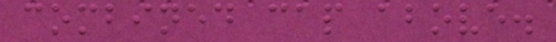combined cap above.
